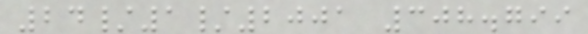24/1/2001 308.799
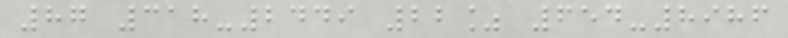87 318-2449 22% 654-8986
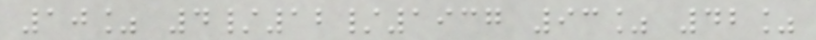10% 4/12/1937 93% 42%
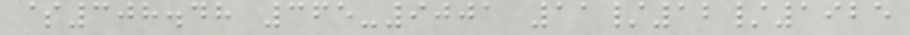$308.48 365-9001 11/12/1925
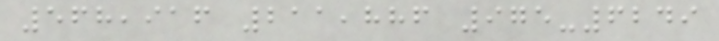568,916 211,886 975-6249
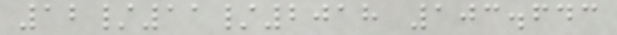12/11/2018 103.643
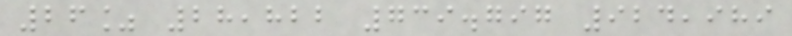26% 28,822 739.797 924,989
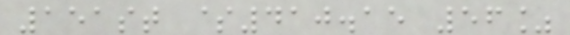151st $410.15 56%
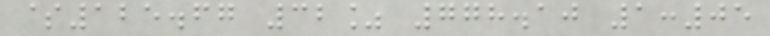$125.67 32% 778.10 1:05
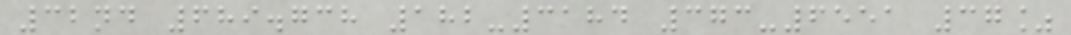32nd 689.738 182-3184 373-6551 37%
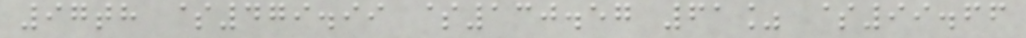97th $479.99 $130.57 61% $99.66
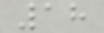18
